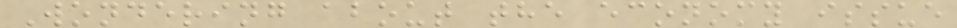Wondering about the economy issue
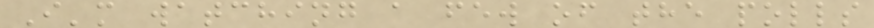I'm watching a few of the polls
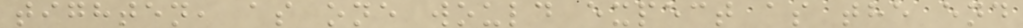tighten, as one would expect as the end
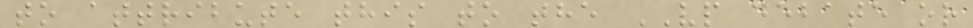to attribute this to the VP debate or
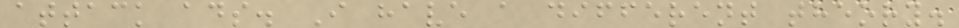attack ads. I have a different theory.
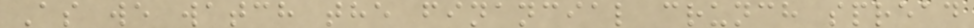As we watch the financial crunch spread
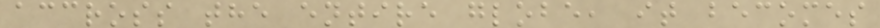accross the entire globe, it becomes
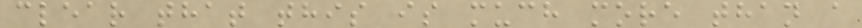clear that this is much more than a
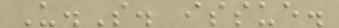U.S. issue.
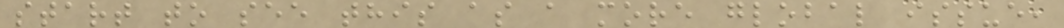start to see this as a more global issue,
